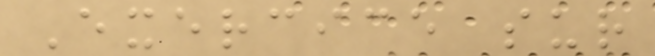Exercice sur
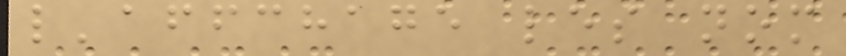l'affchage les nom
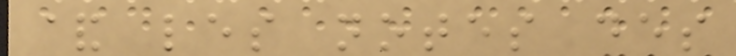& les notes des
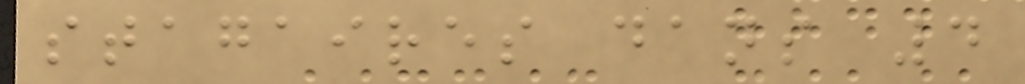stagaires dans 4
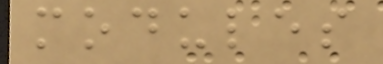modules
